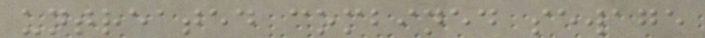untreated combined sewage
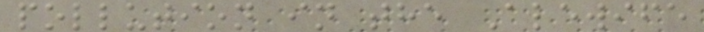pollution in the Alewife
